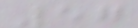57
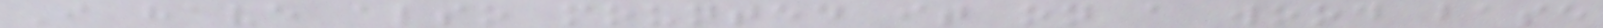I have also mounted it on a wood base
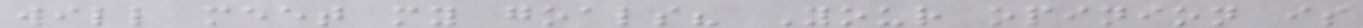will meet my goals? Your opinion is
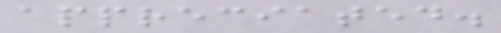appreciated.
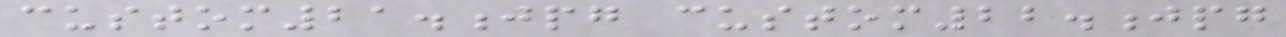custom21.jpg custom22.jpg
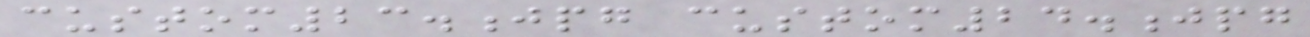custom23.jpg custom24.jpg
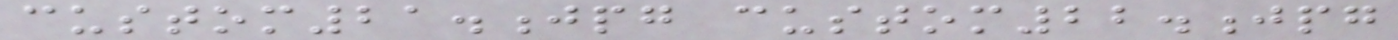custom21.jpg custom22.jpg
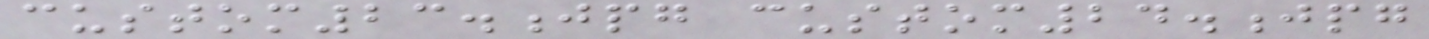custom23.jpg custom24.jpg
